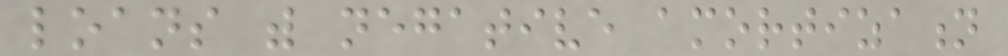loans with negative amortization
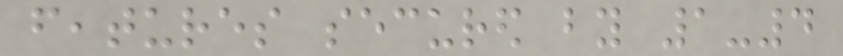features secured by 1-4
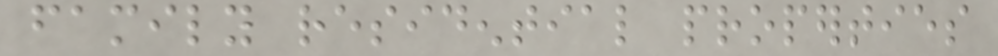family residential properties
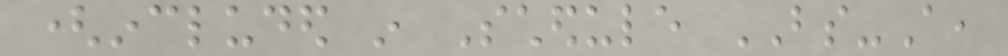(included in Schedule BS-A,
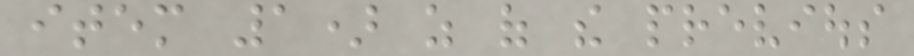item 1) as of the previous
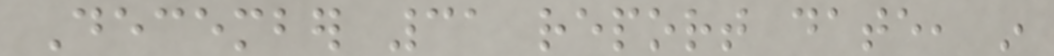December 31 report date, in
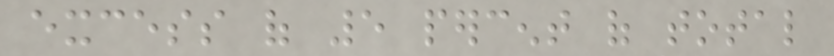excess of 5 percent of total
